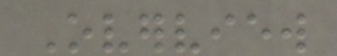Overview
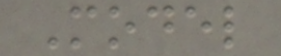Model
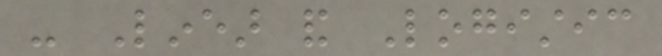- Linear and Logistic
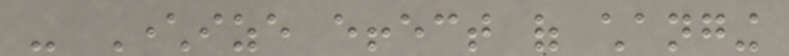- Characterize effect of changing
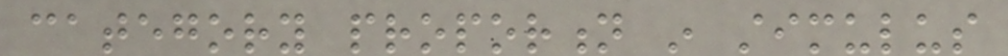category proportion in stimulus
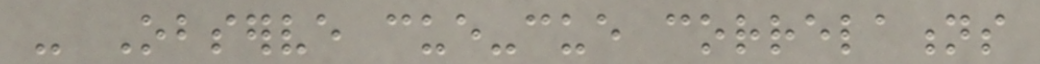- Observe cue-cue correlations
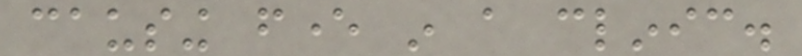causing fever in a clinic.
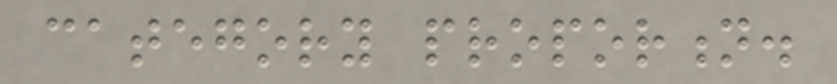category proportion.
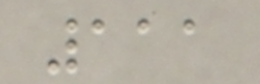111
